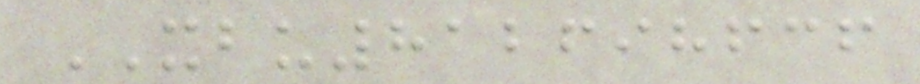XBU812698636
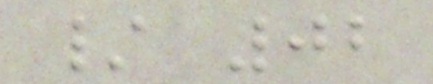/ 02
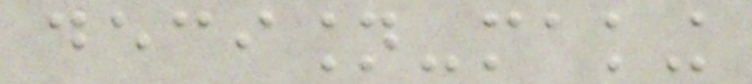decision-making
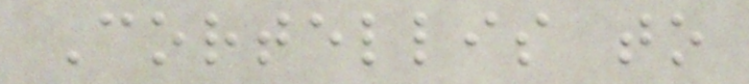Cortellis to
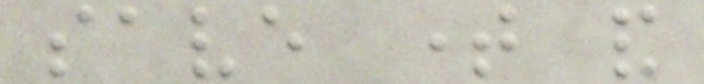save time and
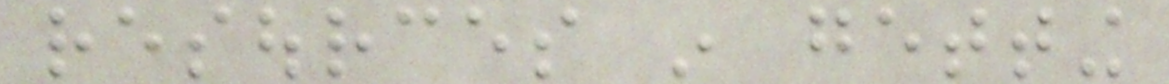resources in getting
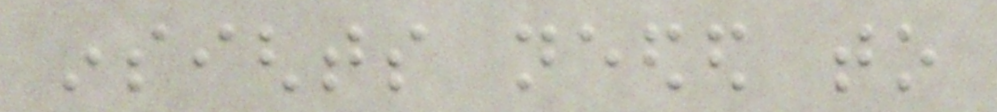insights needed to
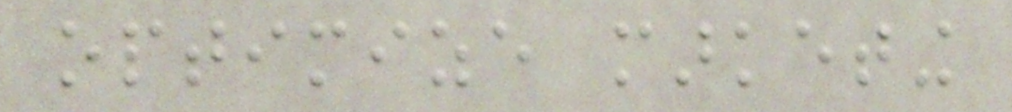optimize marketing
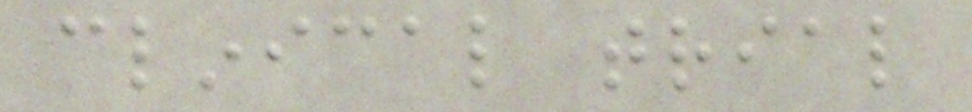clinical trial
